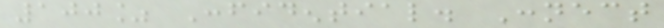100% Confidential. Connect
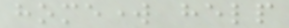homework help
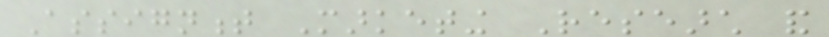Assignment Marketing Research and
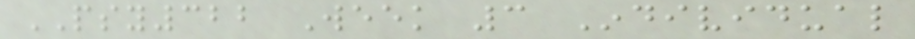PSY322 Week 3 Individual
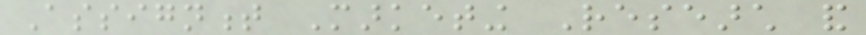Assignment Marketing Research and
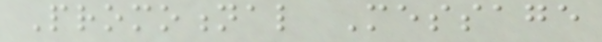Promotional Message
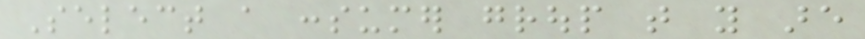Select a consumer group that you are
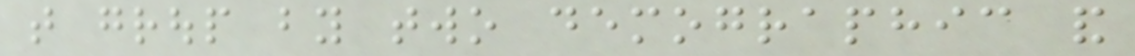that group by two demographic and
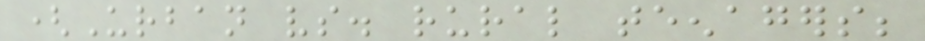(Urban vs. rural teenagers;
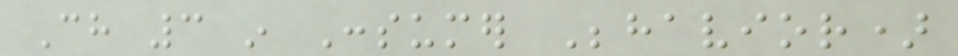Ch 3 in Consumer Behavior)
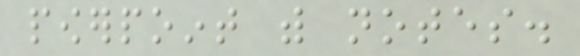powerpoint with notes.
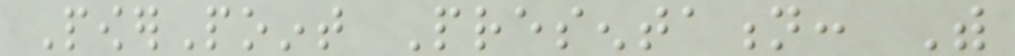PowerPoint Presentation: With
